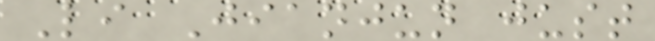Li Jianjun just
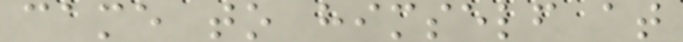came to himself at
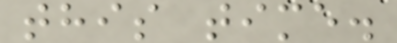this time.
